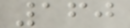160
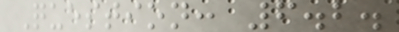Question: 6.2.
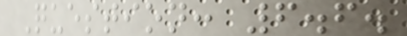Question: 6.6.
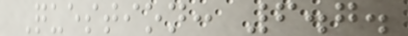Question: 6.7.
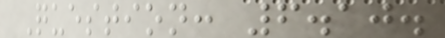Question: 6.10.
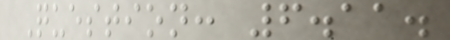Question: 6.11.
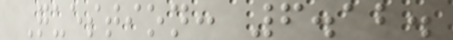Question: 6.12.
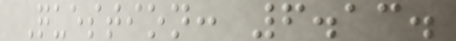Question: 6.13.
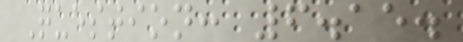Question: 6.15.
